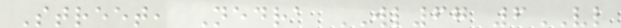Street, Nedra WL67 6VL
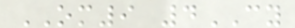OM9 4CY
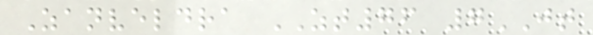Zanveldra ZT76 7JT
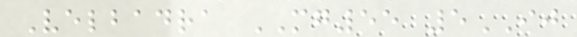Velbadra MG55 5IJ
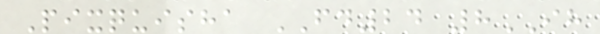Pixquisha FD24 8IH
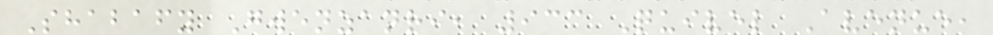Shabafy Gwenzanri, 933 Quivel Avenue,
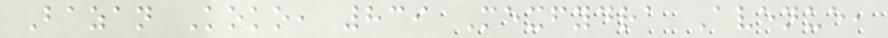Bazan Koko, 839 Mexfydra Avenue,
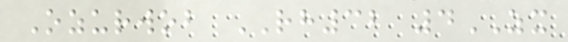Ozurwob RH32 4ZX
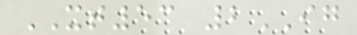XT53 2IG
